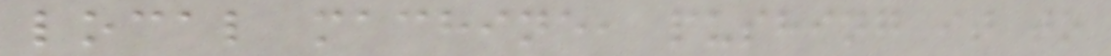local machine, pushing it to
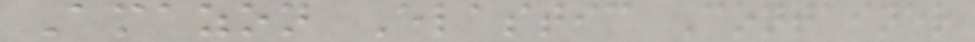Amazon Elastic Container
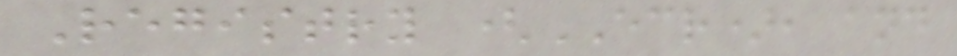Registry (ECR), and
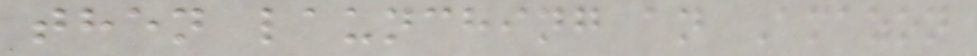then launching an Amazon
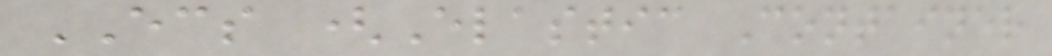ECS (Elastic Container
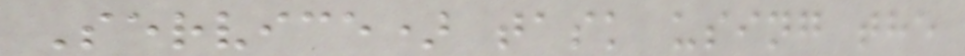Service) task using the
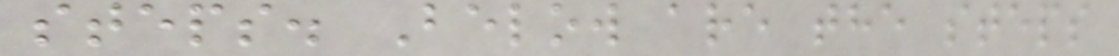steps. Below are the steps
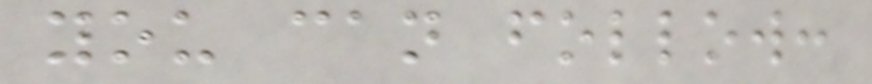you can follow:
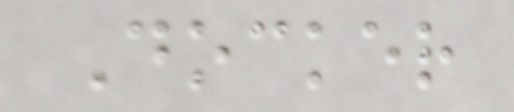Docker
